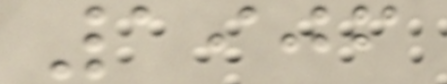1906
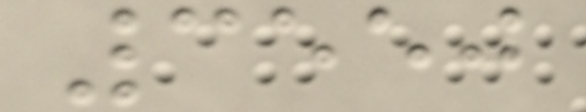3550
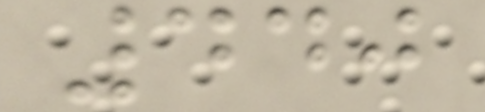440
